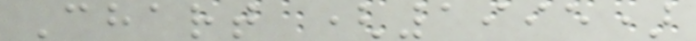Chart (1995)
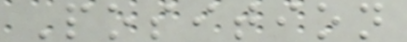Position
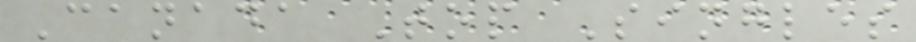Canada Top Singles
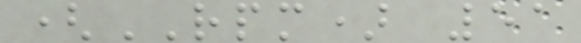(RPM) 51
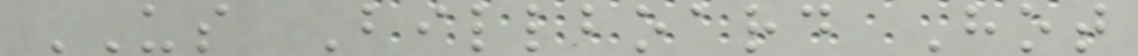US Billboard Hot
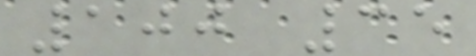100 35
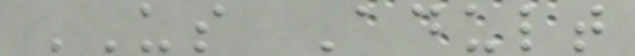US Adult
